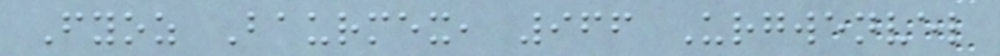Fyoz Baurmex, 966 Urgwenvel
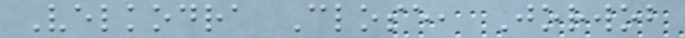Velkodra Close, Jorwob
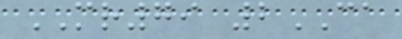MR79 2CA
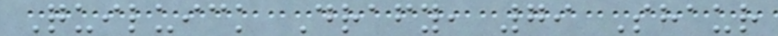Quiluick Drafy, 79 Shaur
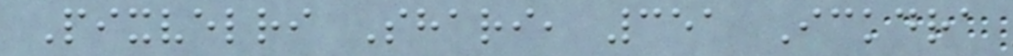Pixvelri Shari, 351 Ickdra
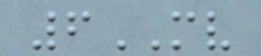6MV
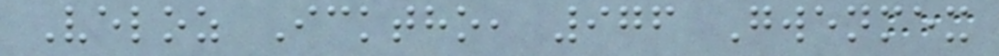Veloz Icktho, 976 Gwenmex
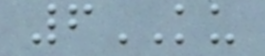6KU
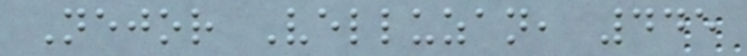Nejor Velluzan, 445
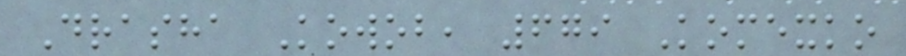Drasha Kowob, 679 Komexko
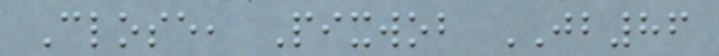Close, Pixwob JB86
